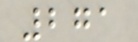271
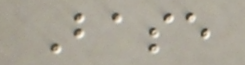Base
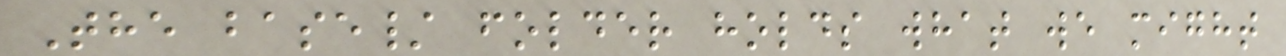The base/ folder holds what we might
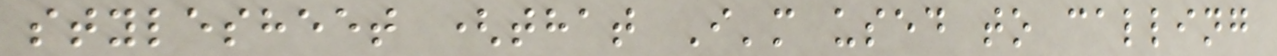stylesheet (that I'm used to calling
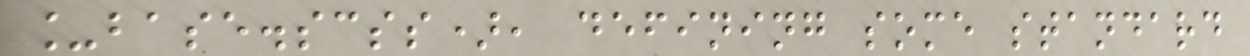_base.scss), defining some standard
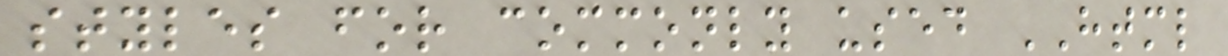styles for commonly used HTML
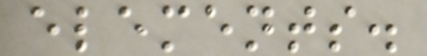elements.
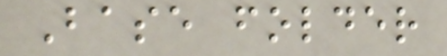Base folder
